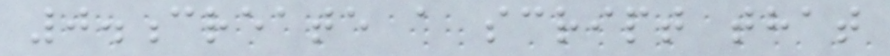0.create a script that
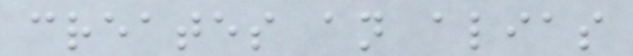creates an alias
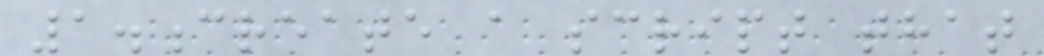1.create a script that
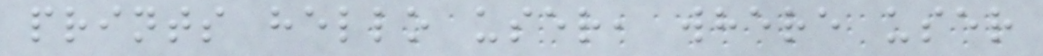prints hello user, where user
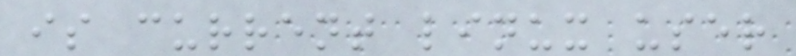is current linux user
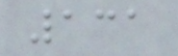131
